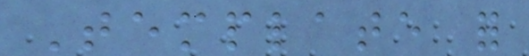Template for
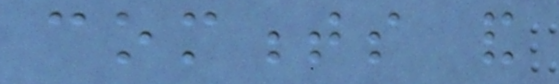comments and
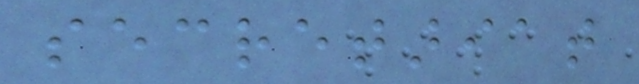secretariat
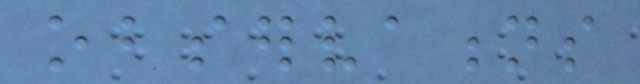observations
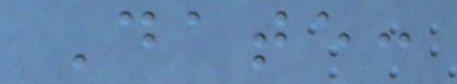Date:
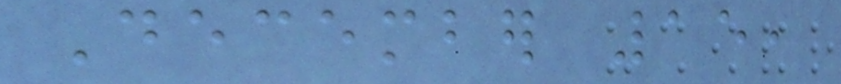December 15,
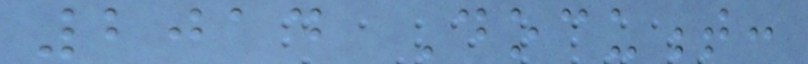2014 Document:
